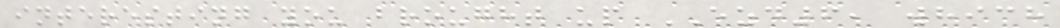interesting you brought up EZD6, which
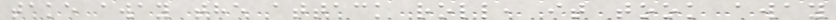take away the attack roll, it took away
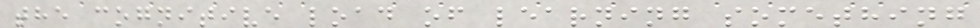the cognitive load of learning something
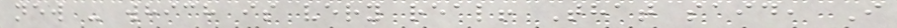new - which is very real! That said, I
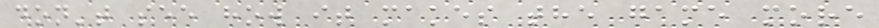don't see how it makes the game more
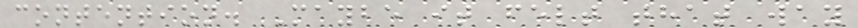contention. Maybe it felt that way
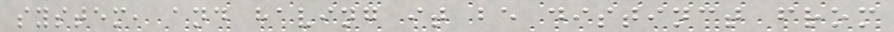system, and having it be distinct from
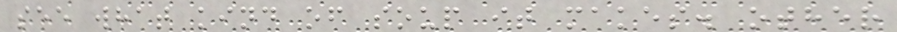see what kind of soup it makes. other
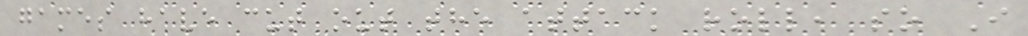games have cut out the attack roll, so I
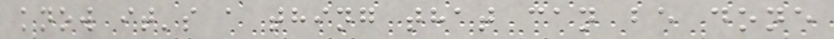know it's a thing that can be done
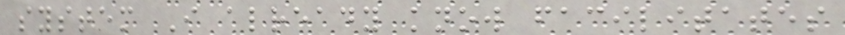system I already know facilitates
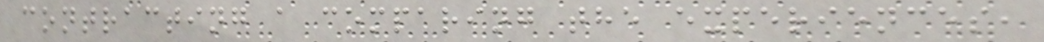contracting a comparing the experiences,
